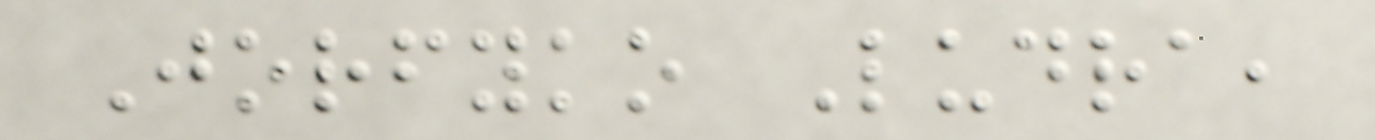Jorfyko Ludra,
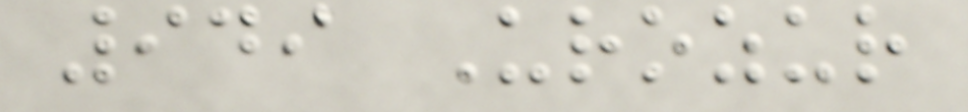949 Urozur
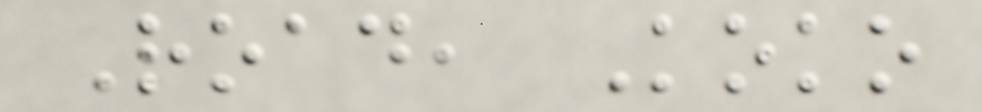Road, Koko
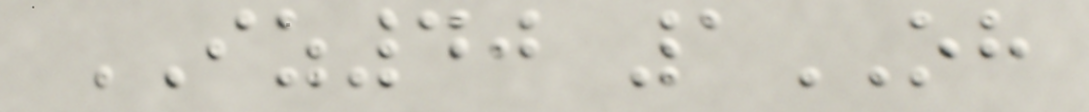IZ40 1OH
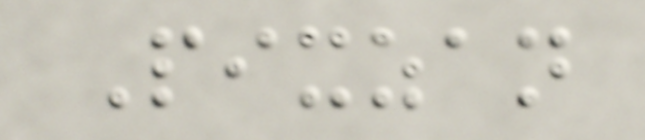Pixzan
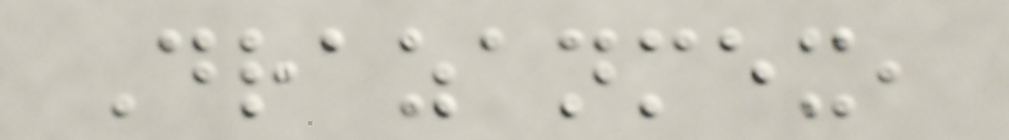Drazanmex,
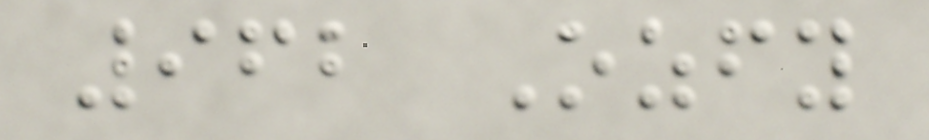962 Ozfy
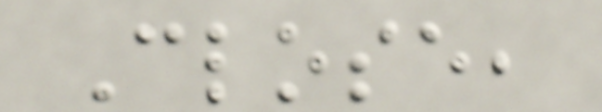Close,
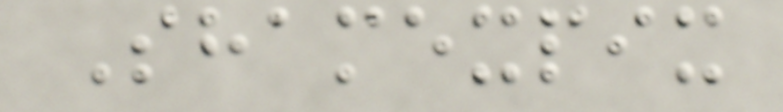Shamexpix
